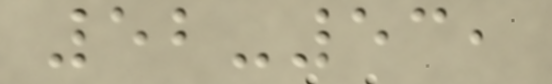52-53,
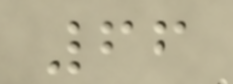66
